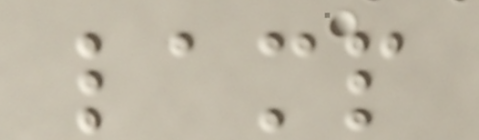lamp
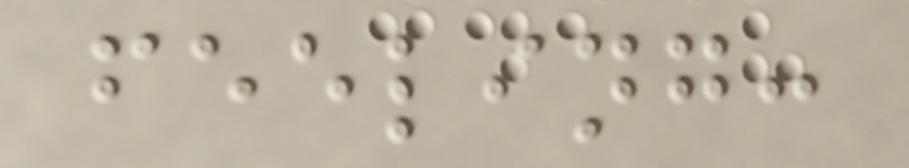feeling:
